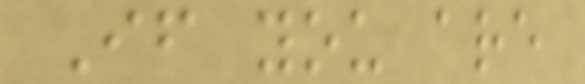If you are
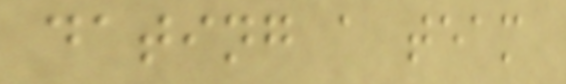dating a team
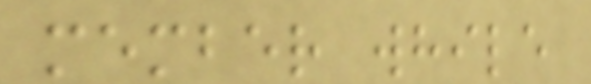member while
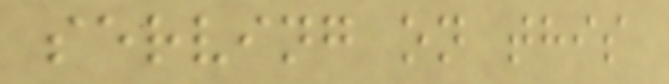serving on this
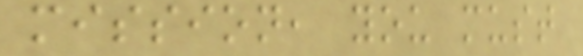mission, you must
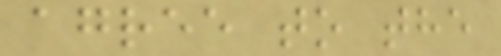agree to the
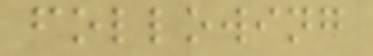following
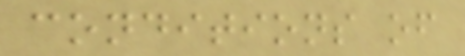conditions of
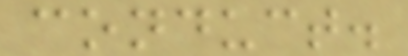conduct.
